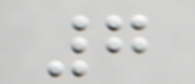7
